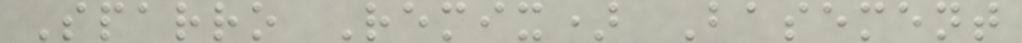Sparro Remix) Basement
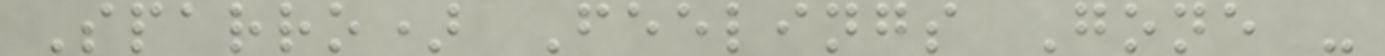Sparro) Feelings Gone -
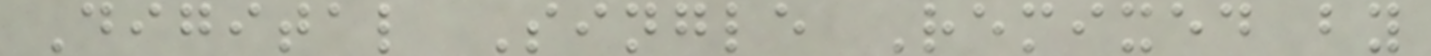Digital Single Remixed by
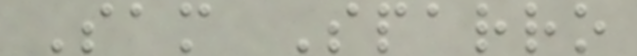Sam Sparro
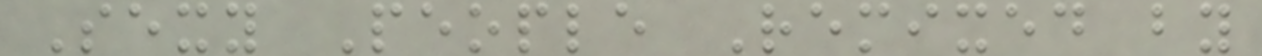Sexy People Remixed by
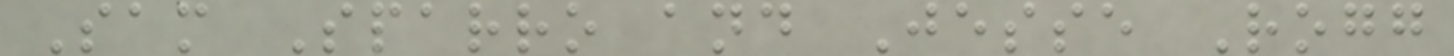Sam Sparro and Jesse Rogg
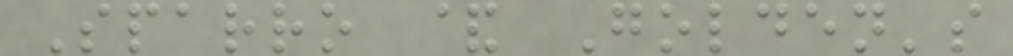Sparro & Golden's
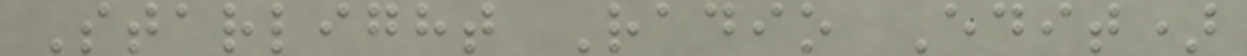Starlight Radio Edit)
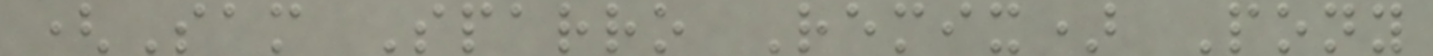(Sam Sparro Remix) Pony
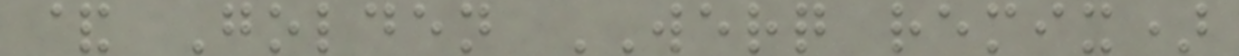& Golden WERQ remix)
